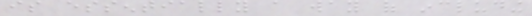is essentially a way of including
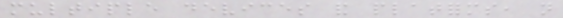multiple devices and platforms, not
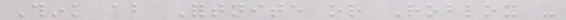Think about Fortnite or Roblox -
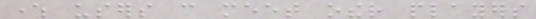where users can meet other players
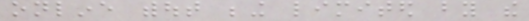online without being limited by the
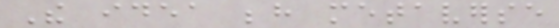The idea behind metaverse
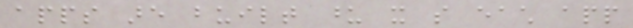apps are built upon it so each app
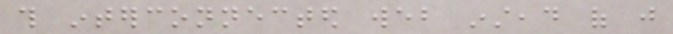this interconnected web instead of just
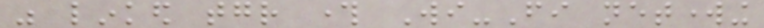was linked together through Wi-Fi networking
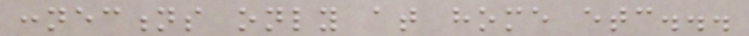connections only at home etc...
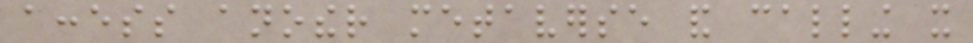access another metaverse and calling it
